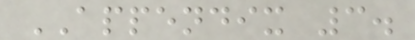APPENDIX 3.
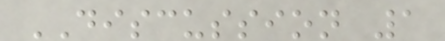DISCUSSION 1
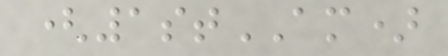(1stAM)
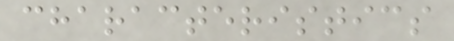characteristics
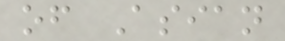of Asian
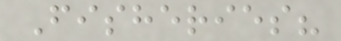Fisheries?
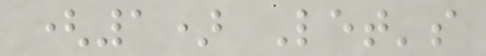(1) Let's
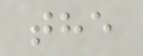the
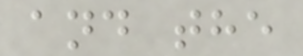and the
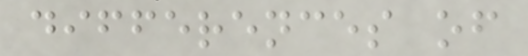differences of
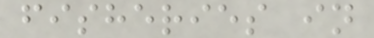fisheries in
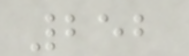252
